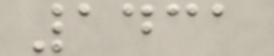1431
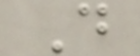D
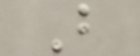B
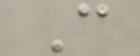C
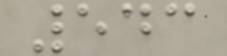543
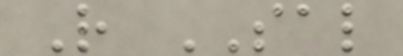R SAL
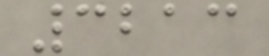3213
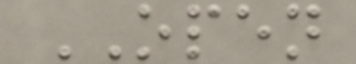OPEN
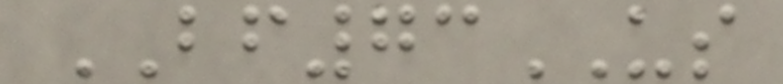BF73US
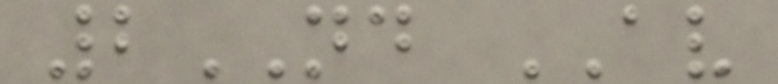2ND AV
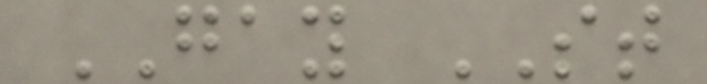GAY ST
